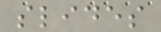slides
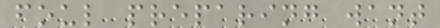foul preparing want
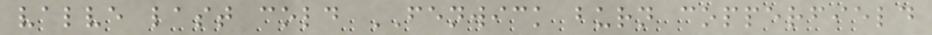valve last cold FENWICK burn copperfield
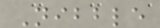Nibble
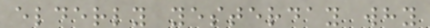elderly yesterday why
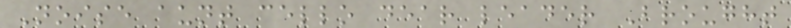Noise aunt cello dear leader Brought
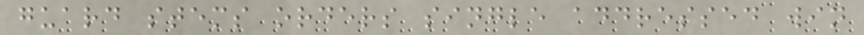guard stems orders single addressed win
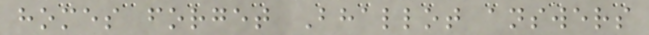homes forget Bhallot answers
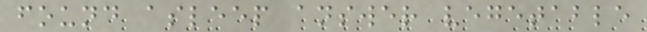found asleep answer vegetable
